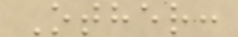Other:
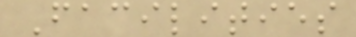Facilities
